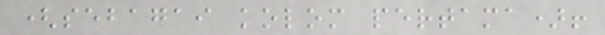(sebagai kolom pertama)!
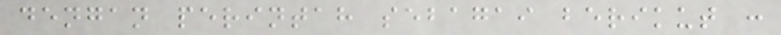dengan perintah sebagai berikut :
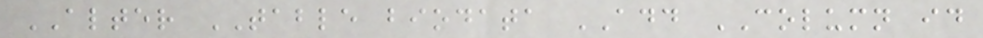ALTER TABLE biodata ADD COLUMN id
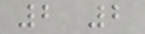2 2
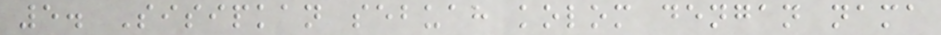5. Sisipkan sebuah kolom dengan nama
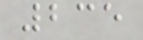235
